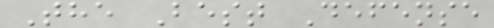The Best Defense
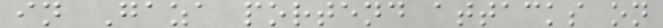in Gaza portend attacks on
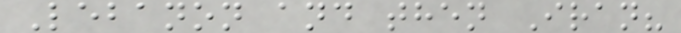Lebanon and then Iran?
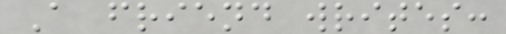A friend writes:
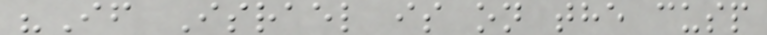"If Israel is on the cusp
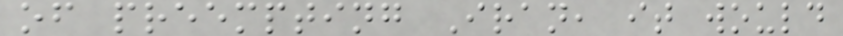of preempting Iran, it would
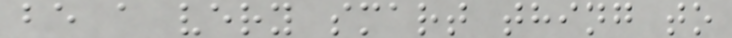be a very smart thing to
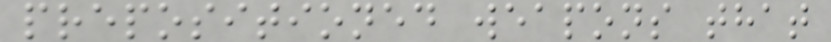prepositioned weapons that
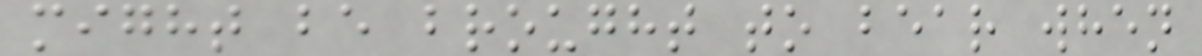might be brought to bear when
